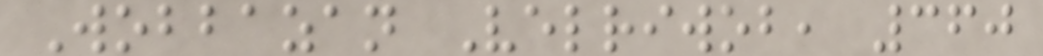Wobbazan Velriwob, 360
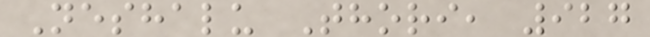Neshalu Thori, 927
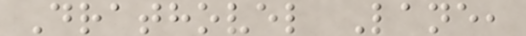Drathovel Lane,
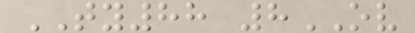TY88 8OV
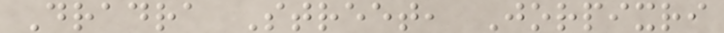Dradra Street, Jorpixri
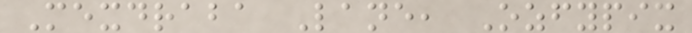Mexdraba Lane, Ozfypix
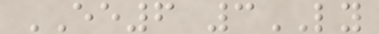EE6 3LY
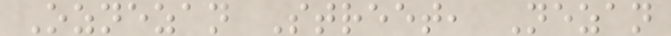Oznezan Street, Nezan
